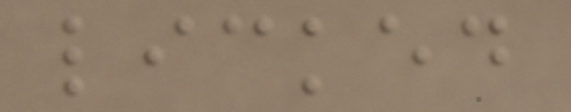licked
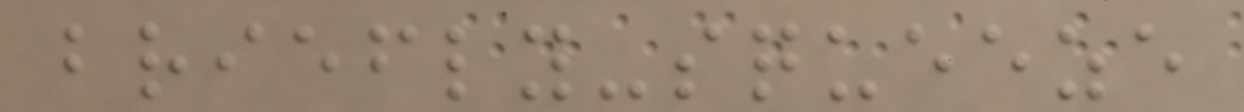briefly-squeeze
